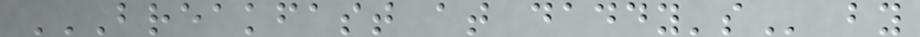BREAKFAST AT DADDY'S by
